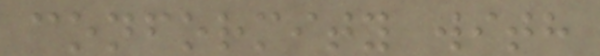conformity with
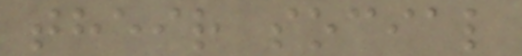their social
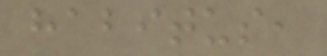habitus,
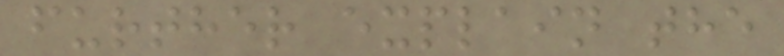further explain the
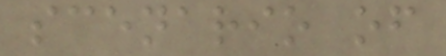scenario of
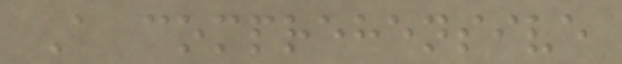A comprehensive
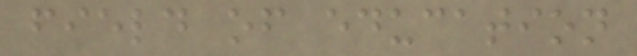field of education
